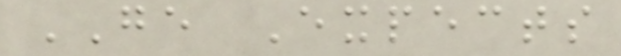GE Expects
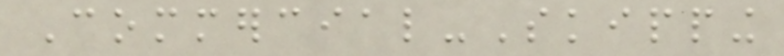Commercial-Skipping
